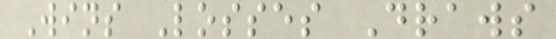Wins Losses Draws
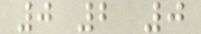0 2 0
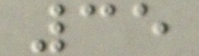35
